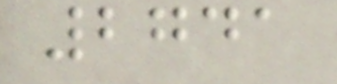2741
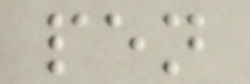pen
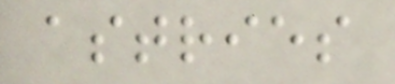astries
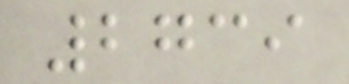2739
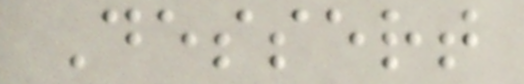Dessert
